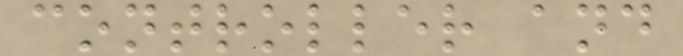controller and
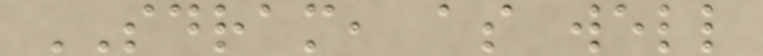SDRAM, as well
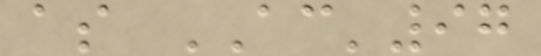as AC'97
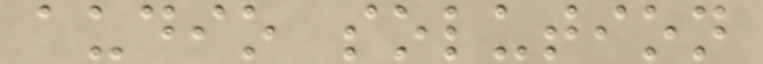audio solution
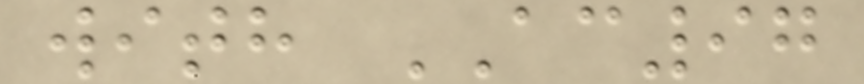with AC97
